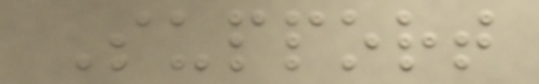Support
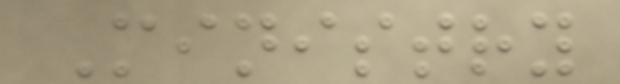Ministry
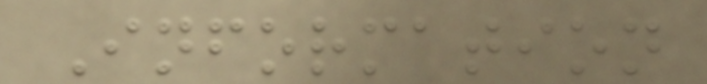Information
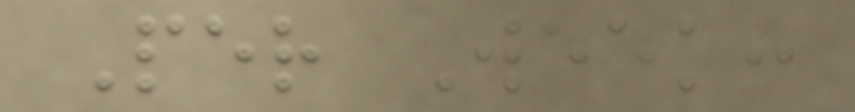Per Week:
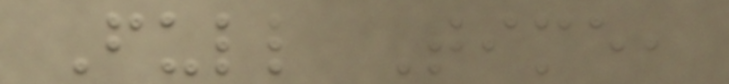Full Time,
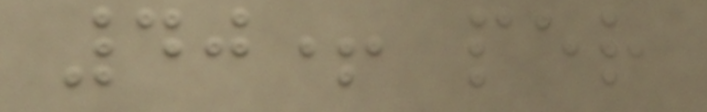40+ per
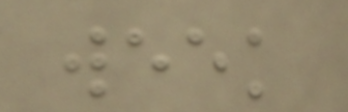week
